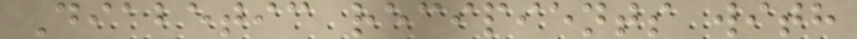Diabetic recipients with
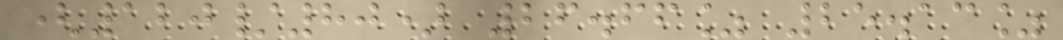(120/80) 26.66% 25.13%
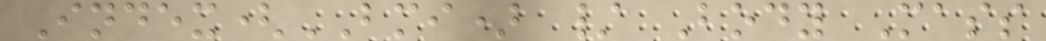Index(BMI) / Body Mass
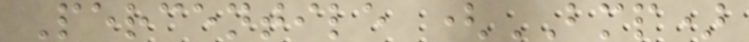Percentile (BMP)
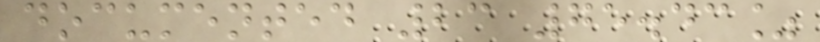documented 23 75.43%
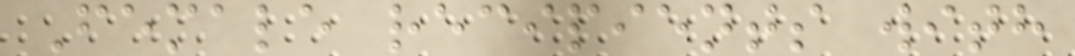Female recipients with
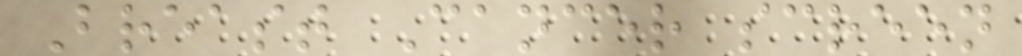Breast Cancer screen
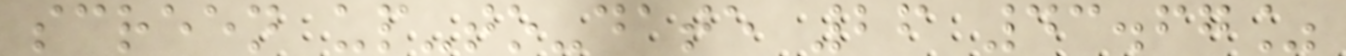screen up-to-date 26 43.67%
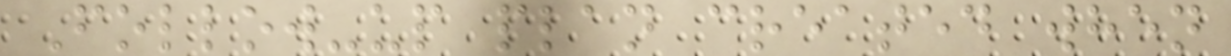Follow-up plan created when
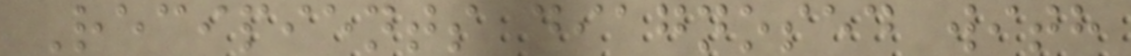Recipients diagnosed with
